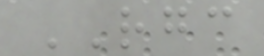RGC
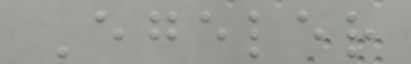Egeler
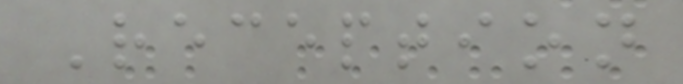Reception
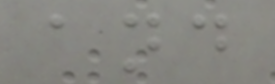and
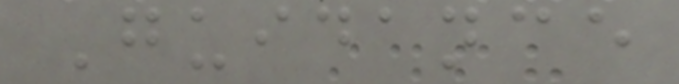Guidance
